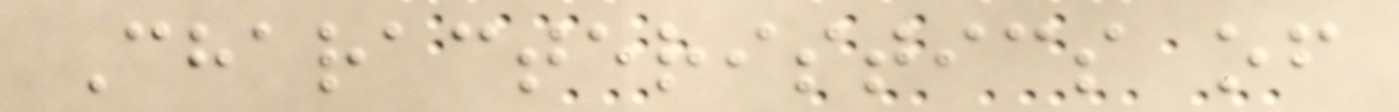Characteristics of
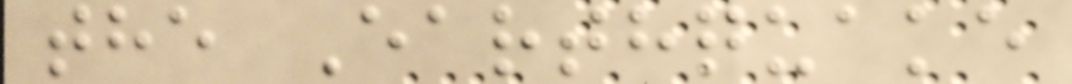the Earthquake
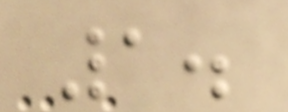1.
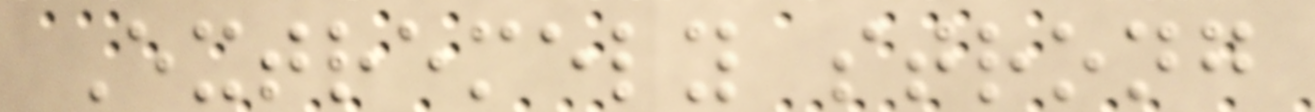Extremely strong
